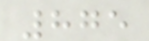875
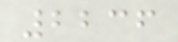2236
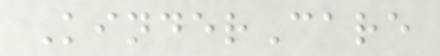KinderCare
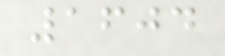1604
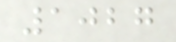1027
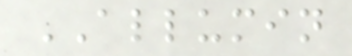ALLUMIN
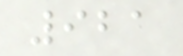921
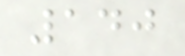140
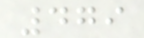479
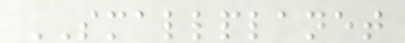SMALLPLANET
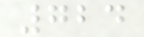724
